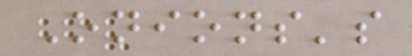Onions's
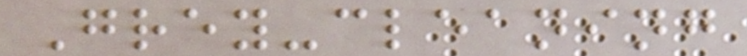Grey-cleaning
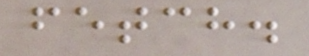fetch.
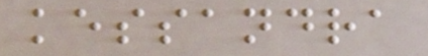kessandra
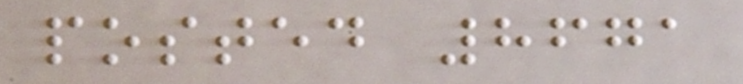posted 8671
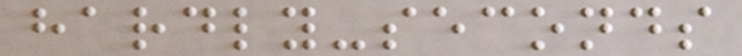hardly-seconds
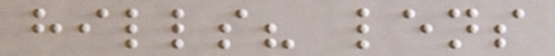hills? lens
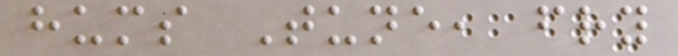hums Tune, fry
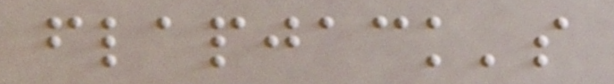flapjack's
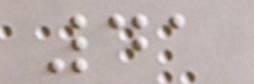41
